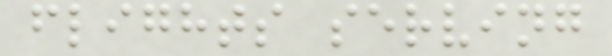flights serving
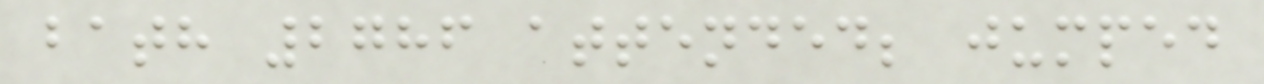bath 2786 attended; jumped
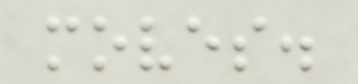moves.
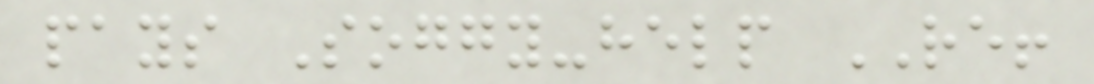pays Soggy-help RE!
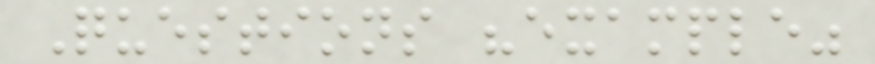Questions "example"
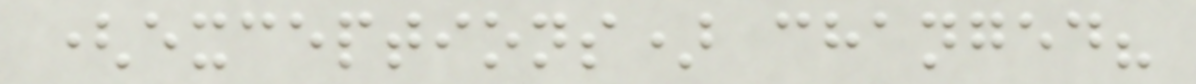(exceptions) changed?
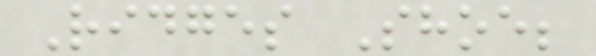Ridges Shoe;
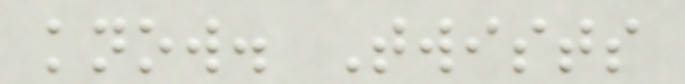know. Twists
